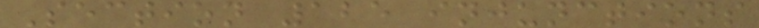Section 125 injunctions
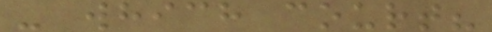- which court?
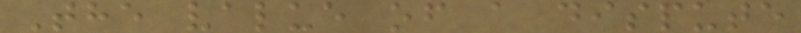The value of a dispute
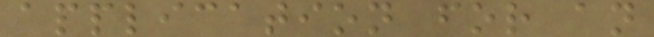application for an
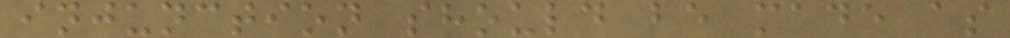injunction should be made as
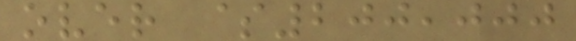over $200,000
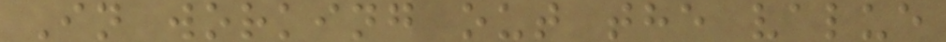In working out the value
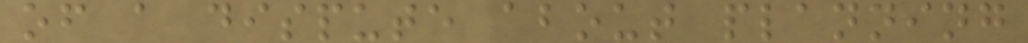of a dispute about planning
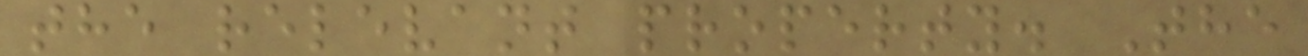the relevant property. The
